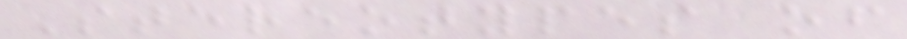Stereotypes of
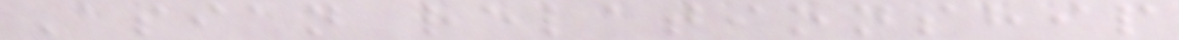Asian relationship
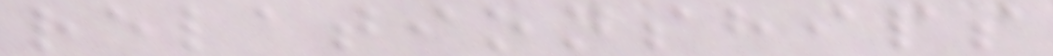relationships
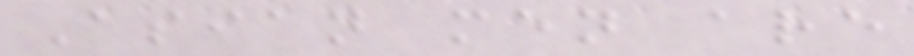Asian men are
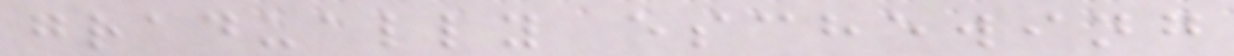gradually eschewing
